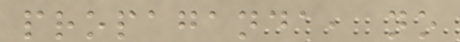propaganda, no
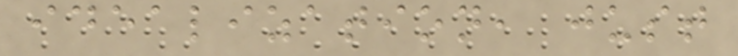idealization, just
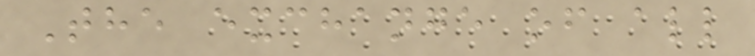The exchange of all
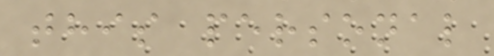this personal
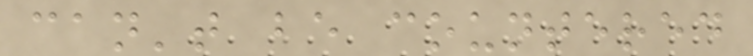can't be countered
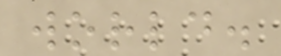world.
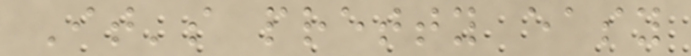It's pretty easy
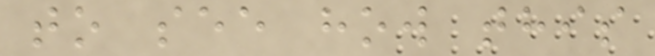to see how this
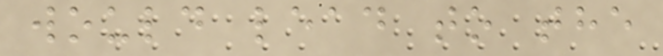would lead to the
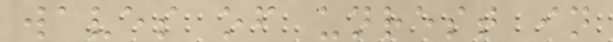waves of unrest in
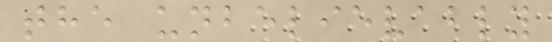the unbelievably
